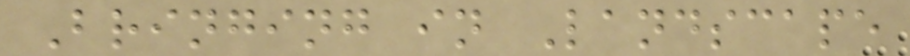Bringing in Landscape
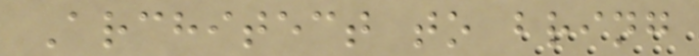Architect to bring
